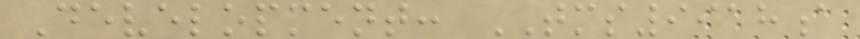Development: TMS9918a
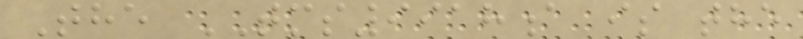The TMS9918a is the
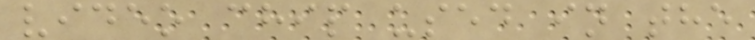video chip used in the
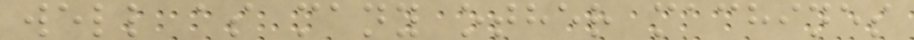well as many other machines
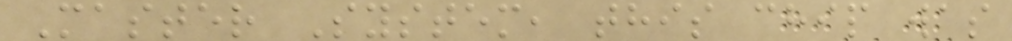Master System, this chip was
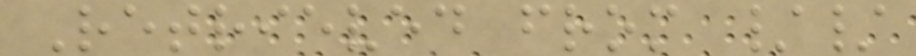Retrieved from //
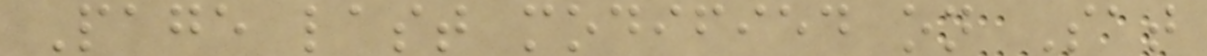Page last modified on Sat
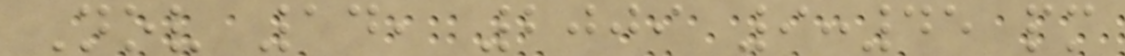Nov 14, 2009 9:45 pm
